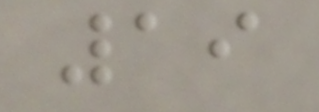19
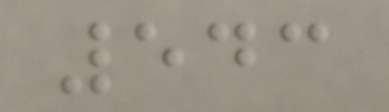543
